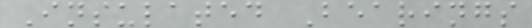Insulated Bearings
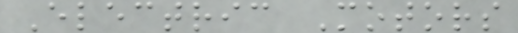Electric Motors
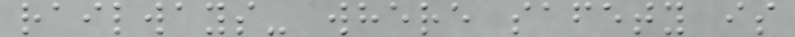railways- where safety is
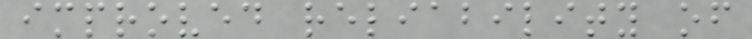improved reliability of
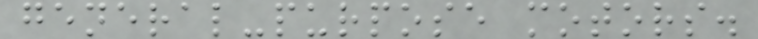general-purpose motors.
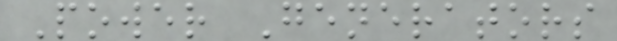Power Generators
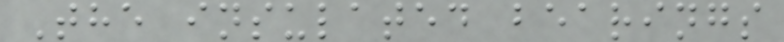The insulated bearings
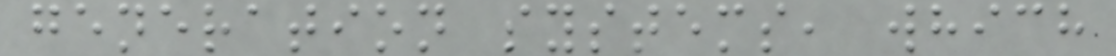generation systems, which
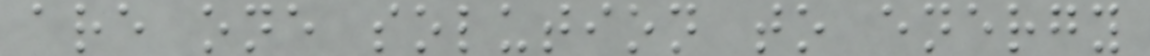are one solution to energy
